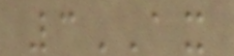3AX
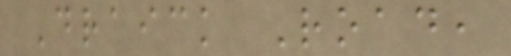Draick Road,
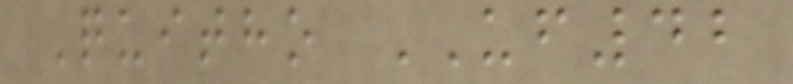Quitho UF42
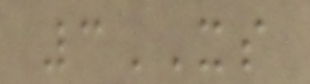3XS
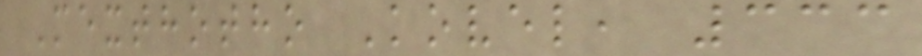Mexthotho Kovel, 333
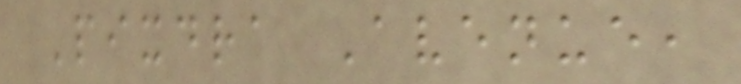Pixdra Avenue,
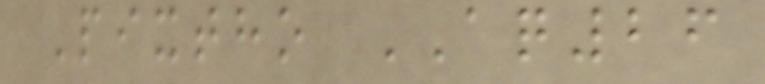Pixtho AQ26
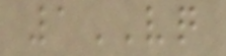1VQ
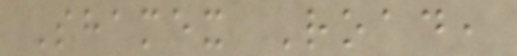Shamex Road,
